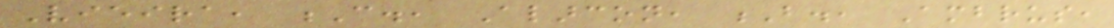Vieira, C., Alarcon, B., Ambrus,
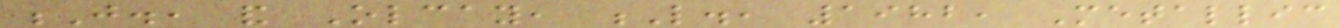J., and Olcay, L., 1982, Metallic
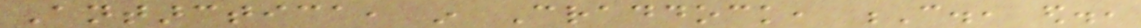Antarctica, in Craddock, C., ed.,
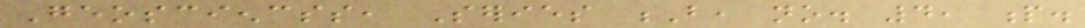Geosciencss, Series B, no. 4, p.
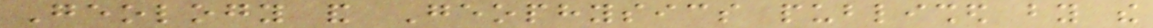Geology and Geophysics published by the
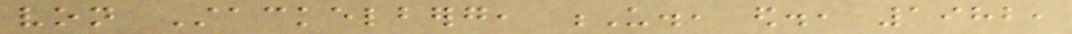von Stackelberg, U., ed., 1982,
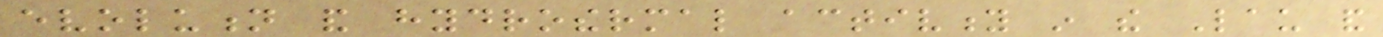evolution and hydrothermal activity in the Lau and
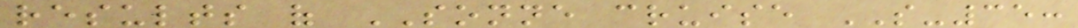results of SONNE cruise SO-35:
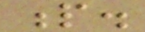p.
